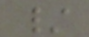/
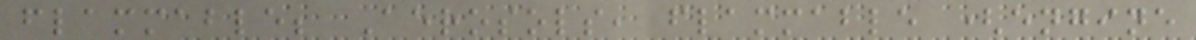flammable; Aerosols, flammable (engine
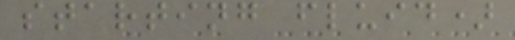starting fluid)
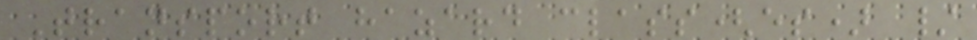Transport hazard class(es) /
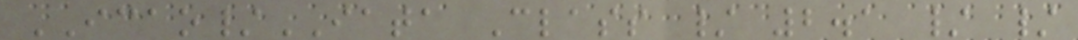ICAO/IATA Class / 2.1 / /
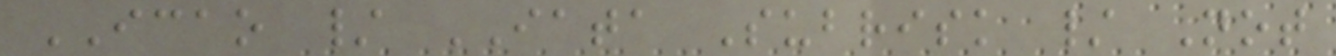ICAO / IATA Subrisk / Not
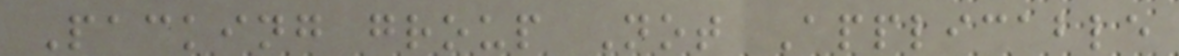Packing group Not Applicable
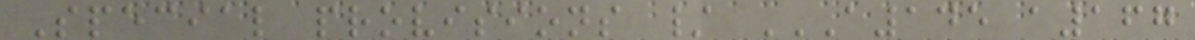Special provisions / A145 A167
